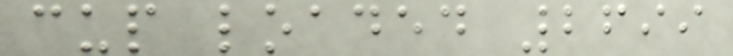cup loaded 2699
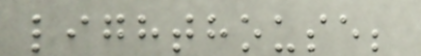lighthouse;
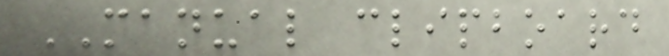MANUAL clipboard
